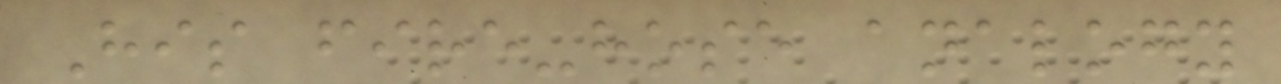His fire-hose analogy
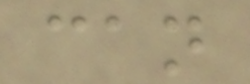can
